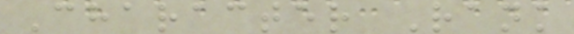Character Rank
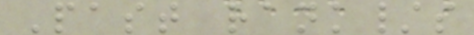Past rank/s
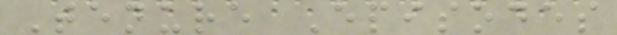Tenure Episodes
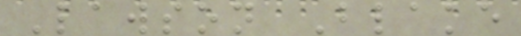Lawson Blake
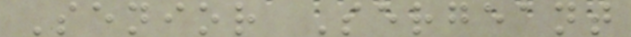Senior Sergeant
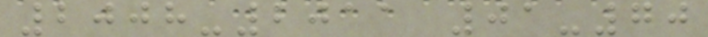2008-2011 01-70
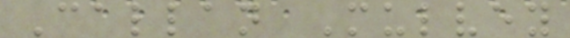Callan Mulvey
